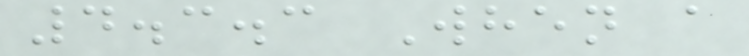4.3.3 When a
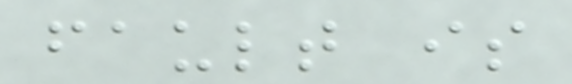fault is
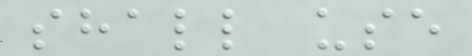shall use
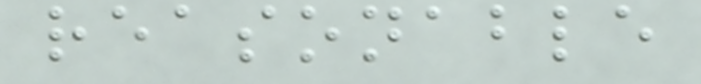reasonable
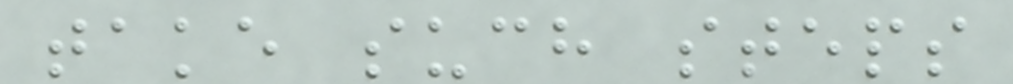take such steps
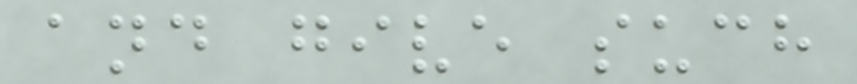and give such
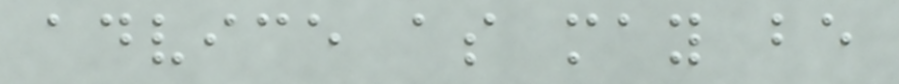advice as may be
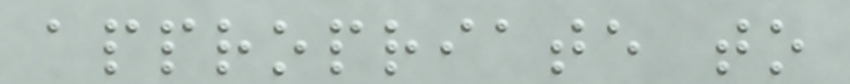appropriate to
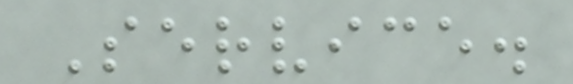Service.
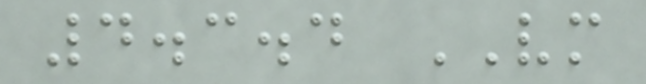4.3.4 VM
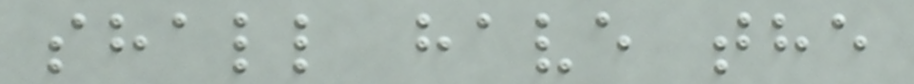shall have the
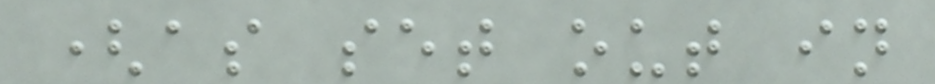(as set out in
